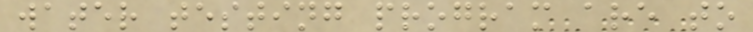water testing program are to
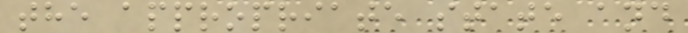the appropriate state and
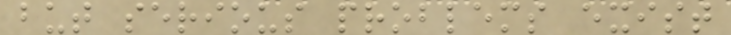but serious problems exist
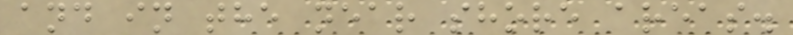and in the near shore areas.
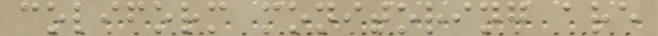coliform monitoring are
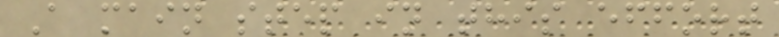A main step in this effort
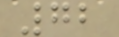72
